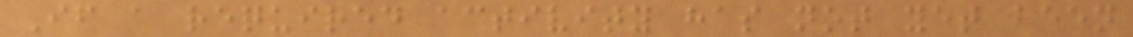If a required activity has not yet been
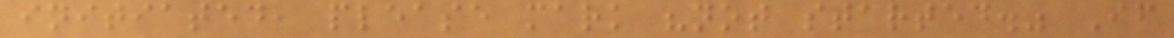initiated, please mark "not started." If
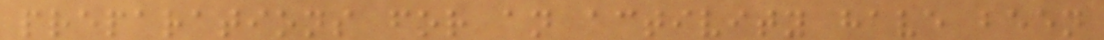preparations for an activity have been
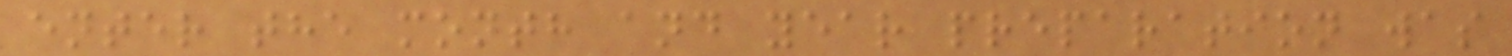enter the month and year preparation was
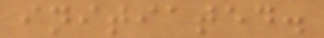initiated.
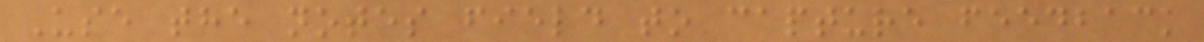Use the notes field to capture feedback
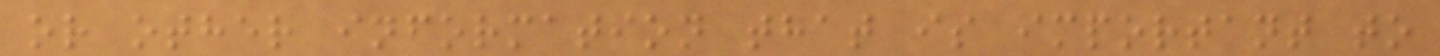or other information that is important to
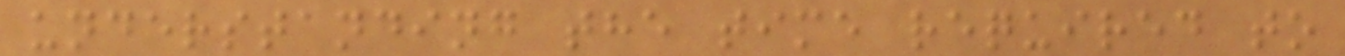understanding the time required to
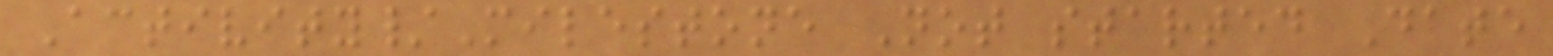Activity/Milestone Not started Date
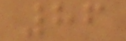86
